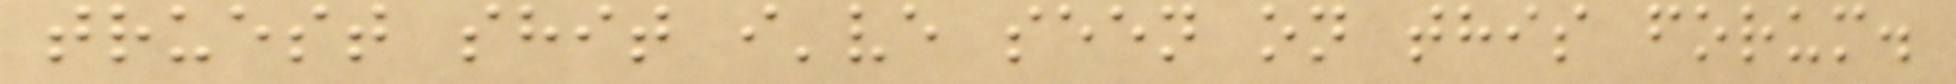truest shit i've seen on this forum.
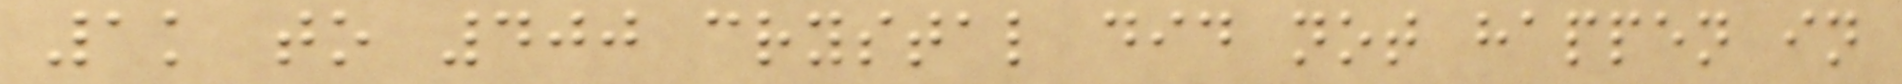1k to 400 crystal did not happen in
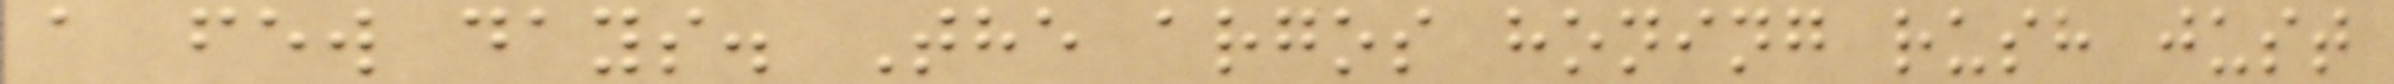a few days. The argos honing rush just
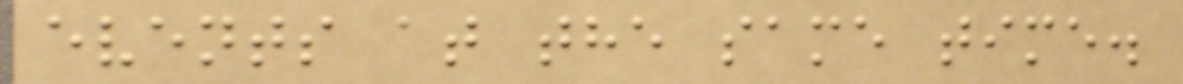events at the same time.
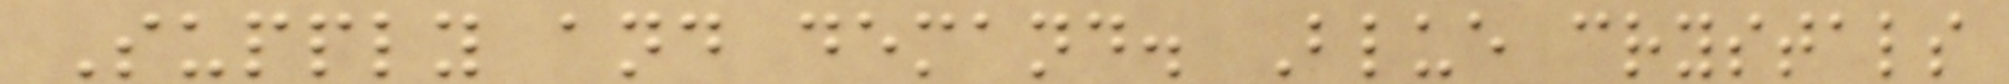Supply and demand. Blue crystals
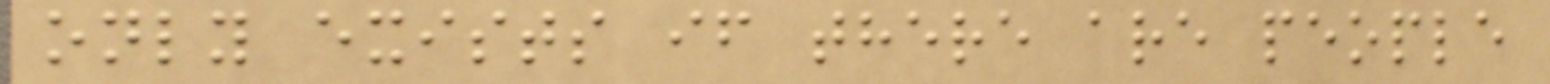only exists if there are people
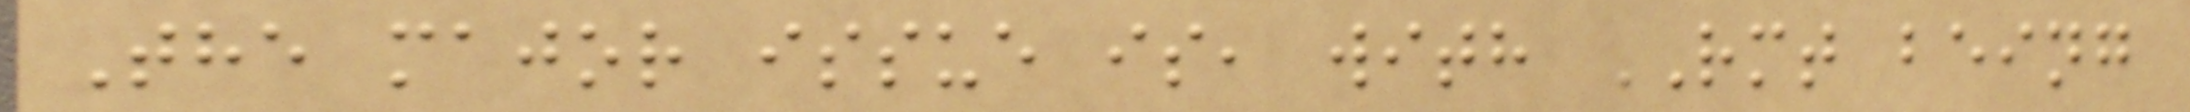The major issue is, with RMT being
